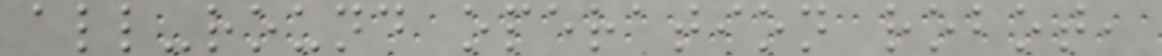all-round operation robot,
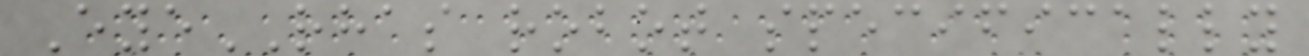EyeRHAS robot specifically
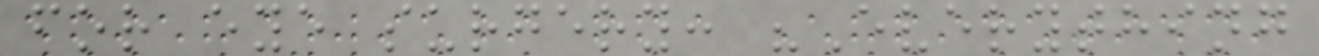for eye surgery: "Everything
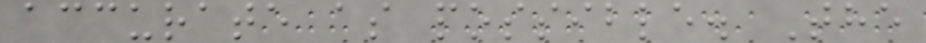accurate as possible. The
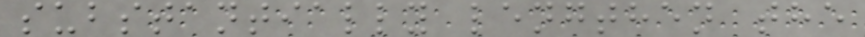substantially lengthen the
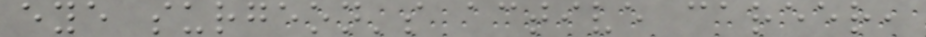eye surgeon's active career,
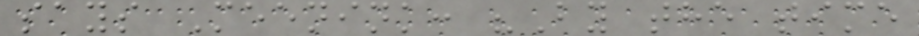says Meenink: "By the time
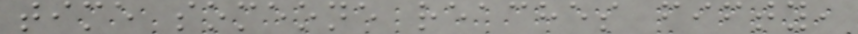time someone reaches fifty,
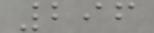296
